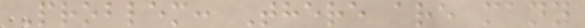Problem: There are many
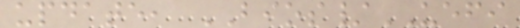update, BIOS/UEFI
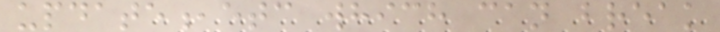update,etc which can break
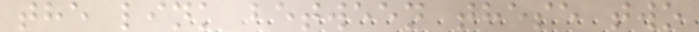the link between these two
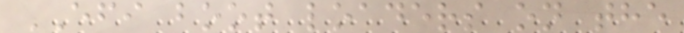EFI boot loaders on the
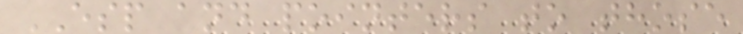ESP and pointers to those
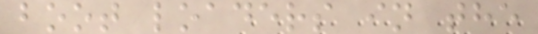boot loaders in the
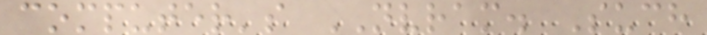computer's NVRAM. Such
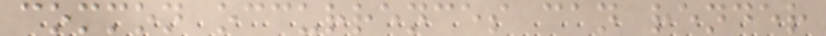common occurrences can render
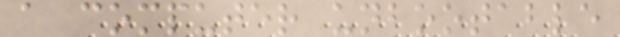a computer unbootable
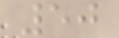50
